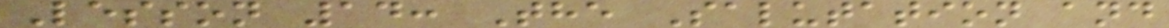Lesson 14: The Salutation and
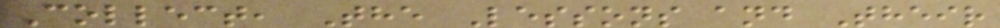Collect, The Lessons and Their
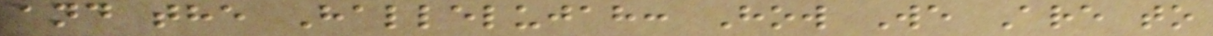and the Hallelujah: How We Are to
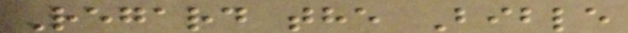Regard the Bible
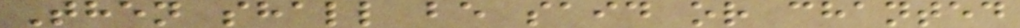Then shall be said or chanted
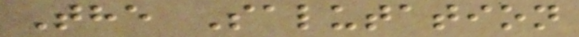The Salutation
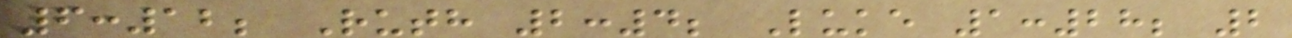6:12; Ruth 2:4; Luke 1:28; 2
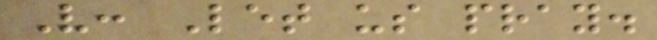V: Let us pray.
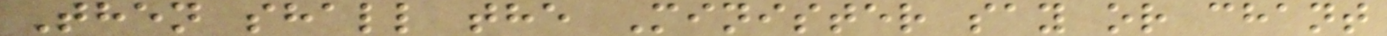Then shall the Minister say or chant
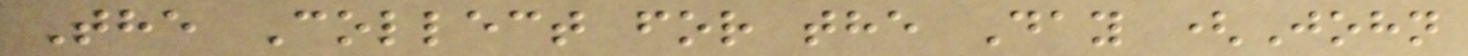The Collect for the Day (John
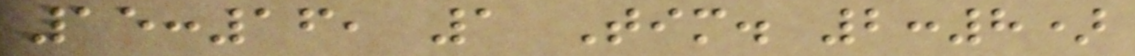15:16, 1 Tim. 2:8)
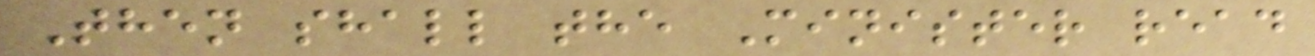Then shall the Minister read
